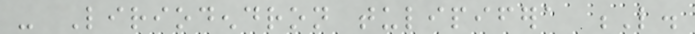- Liriodendron tulipifera L.
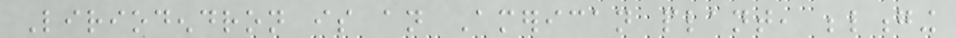Liriodendron is an American plant, belonging
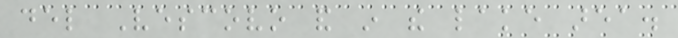del Vescovo and in the lake area.
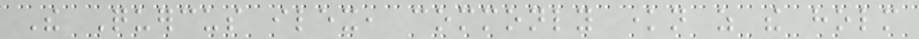The Quercus ilex, commonly known as the holm
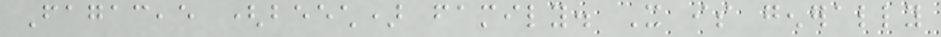Fagaceae (beech) family. It is generally
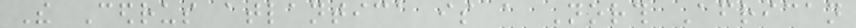The Cedrus atlantica is a North African
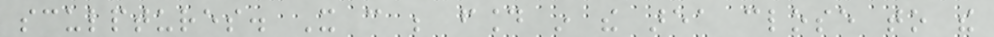sculptures. It can be found in the area close to the
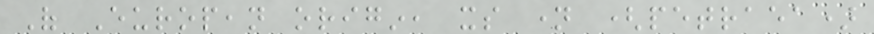Of European origin, its name (petraea)
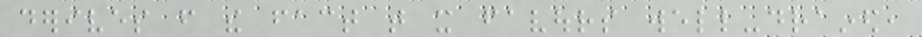derives from the fact that it favours well-drained,
